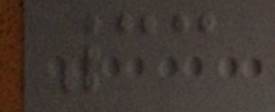33
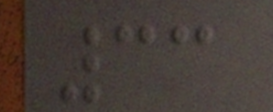33
